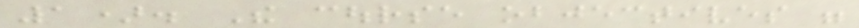1). The course objectives were
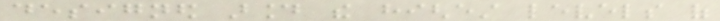designed around the highest levels of
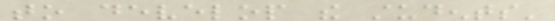to develop the students'
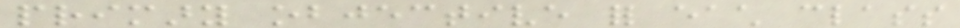primary objective for each class
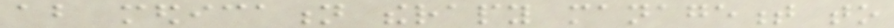about medication therapy management to
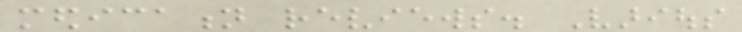medication reviews. Various
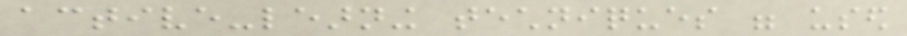active-learning techniques were used
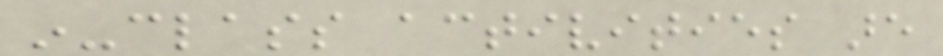in-class activities are
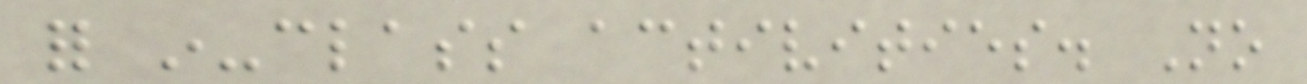for in-class activities. No
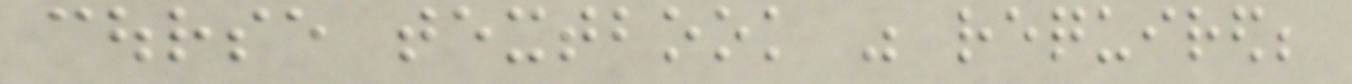course textbook was required;
